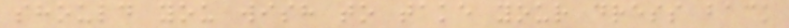should you wish to take your dress back
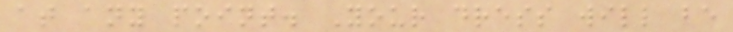at any point. Your dress will be
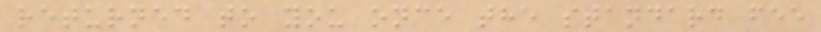returned to you once the standard fee
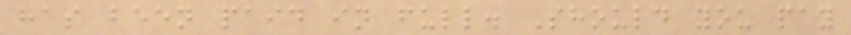has been paid in full. Should you pay
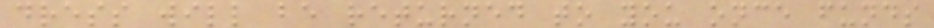dress will be returned to you once funds
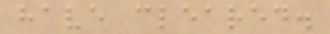have cleared.
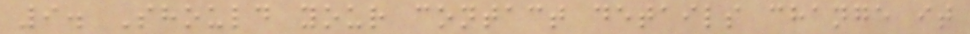9. Should your contact details change it
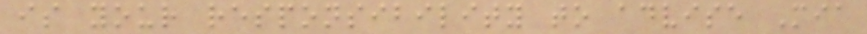is your responsibility to advise Mia
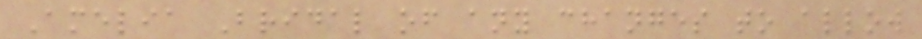Amelia Bridal of any changes to allow
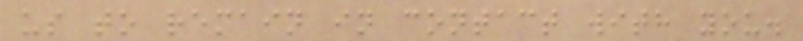us to remain in contact with you.
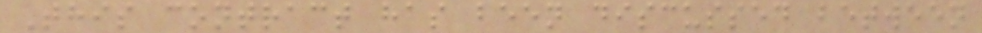This contract has been discussed between
